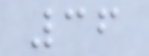36
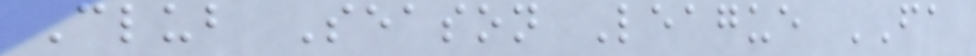Club Season League FA
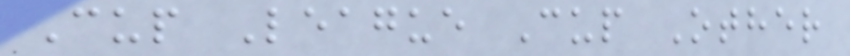Cup League Cup Other
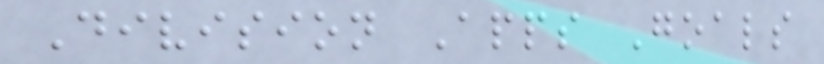Division Apps Goals
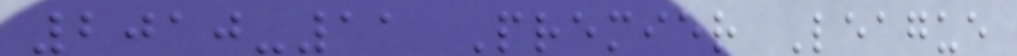2010-11 Premier League
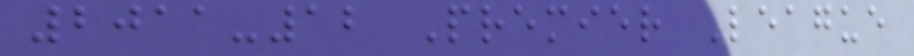2011-12 Premier League
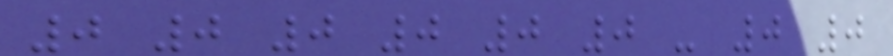0 0 0 0 0 0 - 0 0
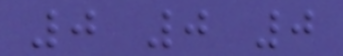0 0 0
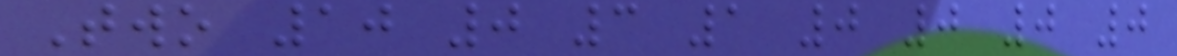Two 10 0 3 1 0 0 0 0
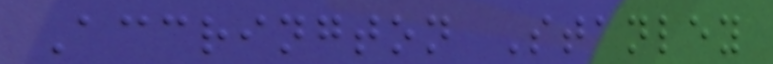Accrington Stanley
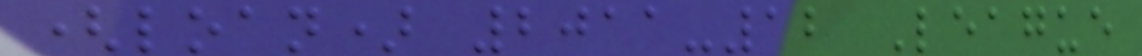(loan) 2011-12 League
